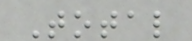Total
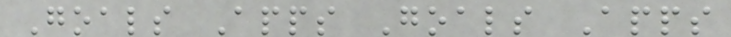Goals Apps Goals Apps
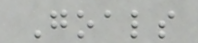Goals
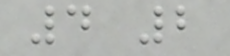4 2
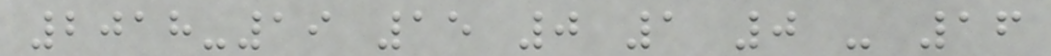2018-19 15 0 1 0 - 16
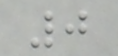0
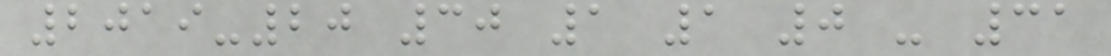2019-20 30 1 1 0 - 31
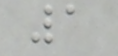1
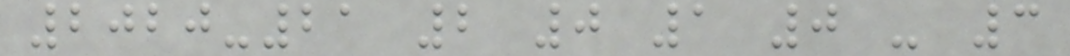2020-21 2 0 1 0 - 3
